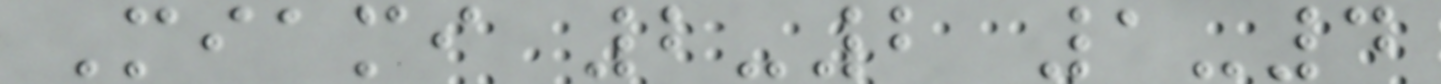Miami 2-2 1-4
